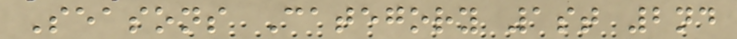Seasons Category 1st 2nd
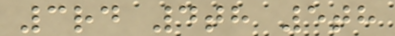3rd 4th 5th
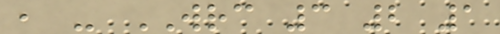, - WRC 3 2 1
